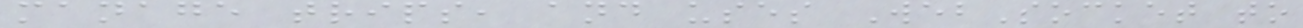manage trips, and uses WebSocket to
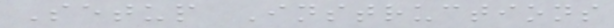Setup Instructions
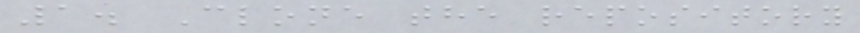1. Clone the repository
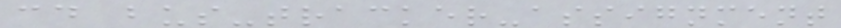cd bus-tracker-assignment
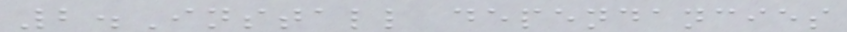2.Install dependancies
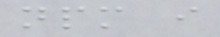npm i
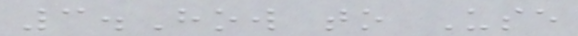3.How to Use
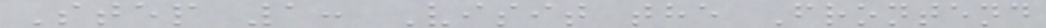Step 1: Visit the Frontend
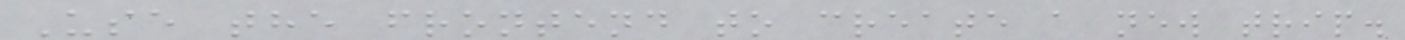Use the frontend to create a new trip.
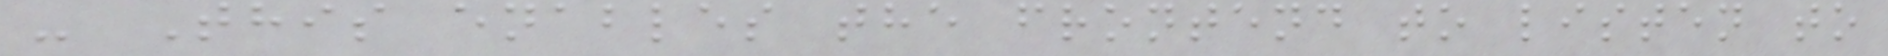- This enables the frontend to listen to
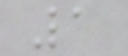1
